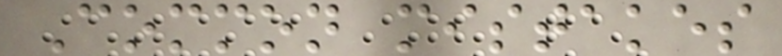Common mistakes
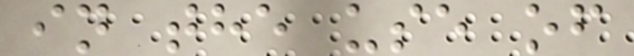in the use of
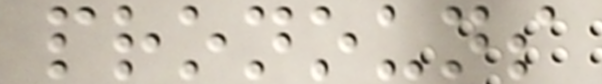pronouns
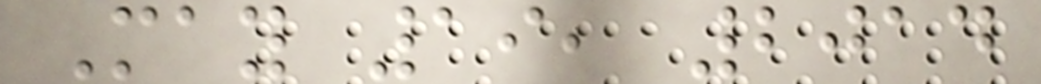May 19, 2014
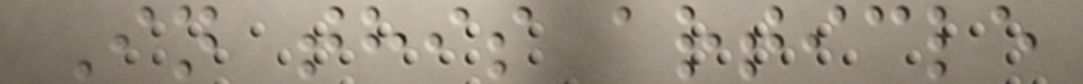In this article
